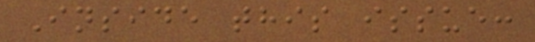Inside this issue:
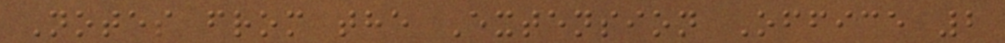Notes from the Extension Office 2
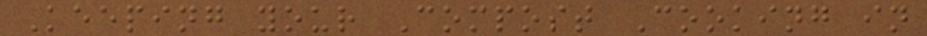Keeping your Compost Cooking in
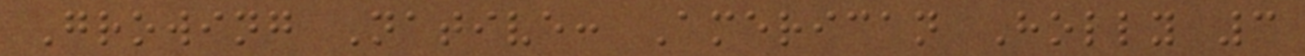Growing Native: American Holly 3
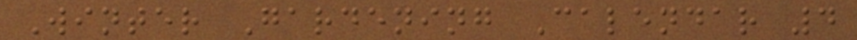Winter Gardening Calendar 4
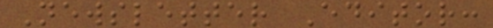Newsletter Editor:
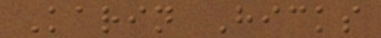Karin Hicks
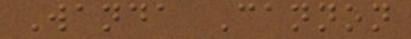Wanda Cannon
